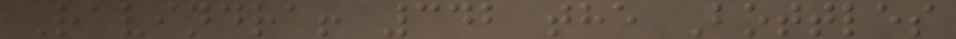Ravindra! 342 the Bottles
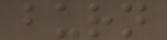burn
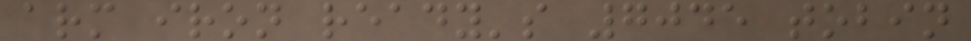arm iron ready's 7045 tobin
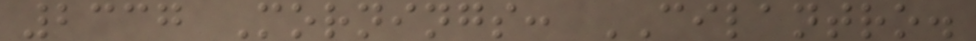2337 Mornings: CILANTRO.
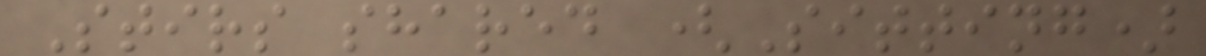Stirs shared (Sitting)
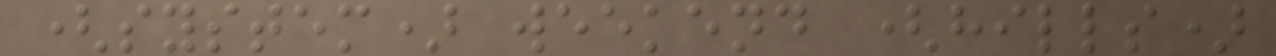(system) weekend (hills)
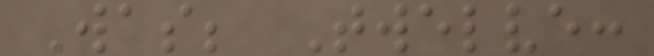Was; Twelve:
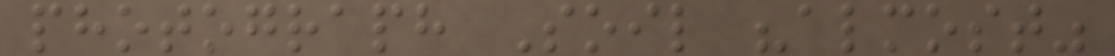photograph Soil "almost"
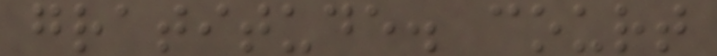gratitude. court
